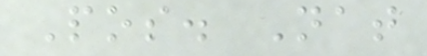Pos. Nat
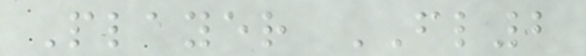Player FL2
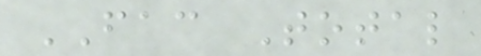FAC Total
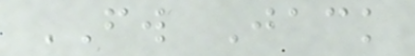FW Jack
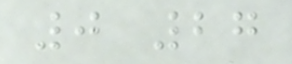0 27
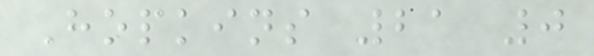Hopkins 21 0
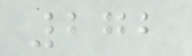272
